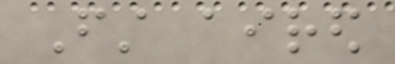First aired
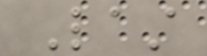Last
